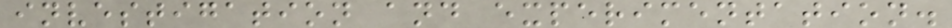investigation and experimentation.
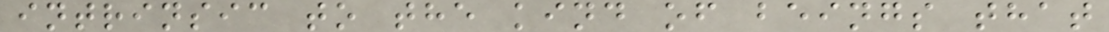intrinsic to the kind of beings that
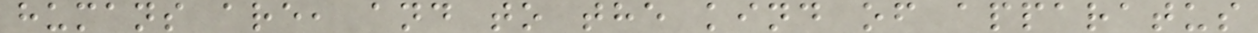humans are, and to the kind of apparatus
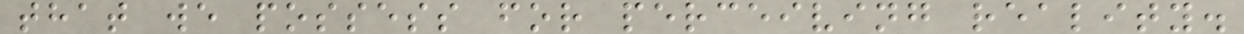that we possess for perceiving reality.
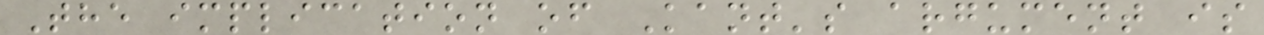The implication of Kant's argument is
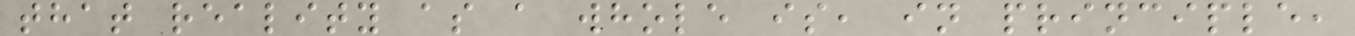that reality as a whole is, in principle,
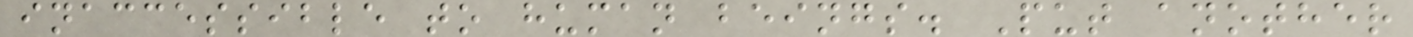inaccessible to human beings. Put another
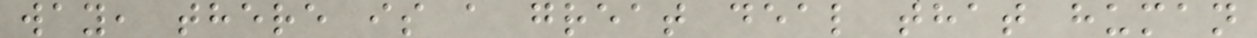way, there is a great deal that human
